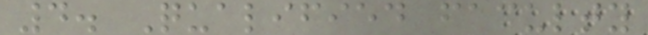4. Qualified faculty
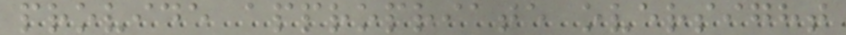provide appropriate oversight
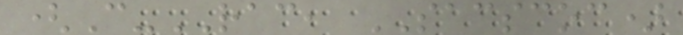(C-RAC, SACSCOC)
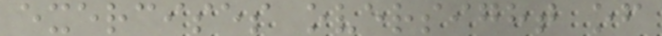exercises oversight of
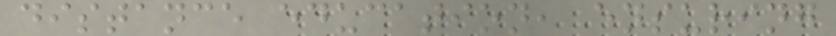distance education, ensuring
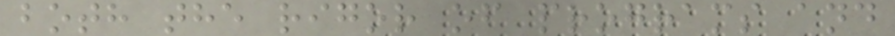both the rigor of programs and
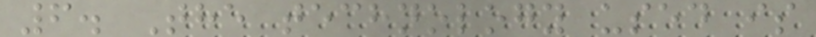6. The technology used is
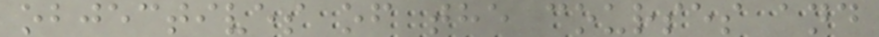objectives of the courses and
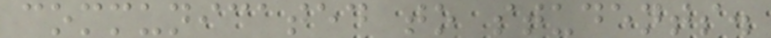communicated to students.
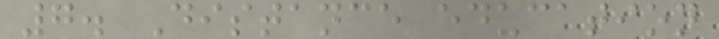7. Distance education
